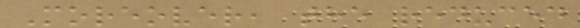Moreover, the reduced
